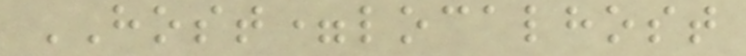HOST=localhost
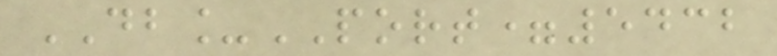DB_PORT=5432
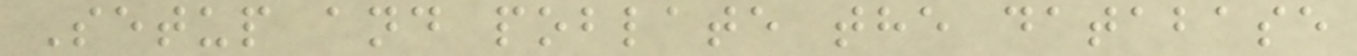Setup and poblate the database
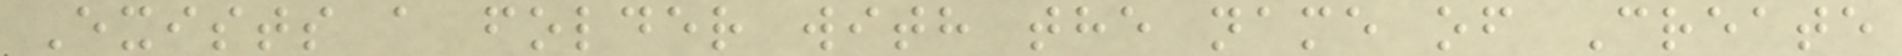Exists a folder with the name of Create
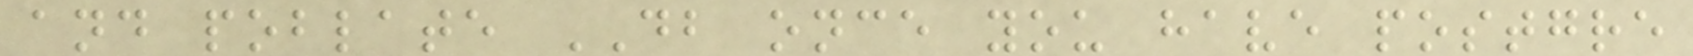and poblate DB once you have postgre
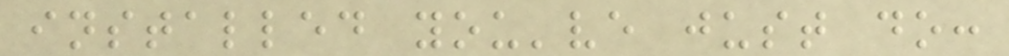installed you've just do:
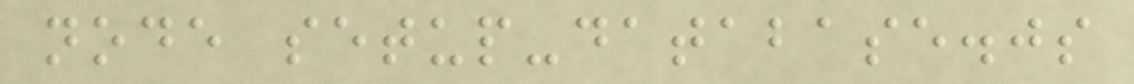node setup-database.js
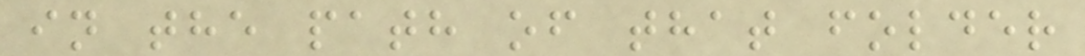in the path of that folder
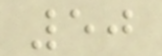50
